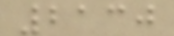2130
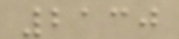2130
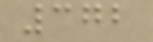372
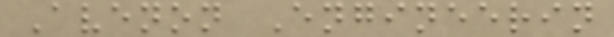Avenon Engineerin
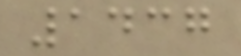1437
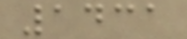1431
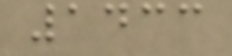1433
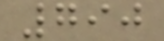790
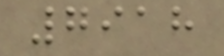7918
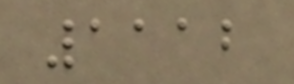1112
